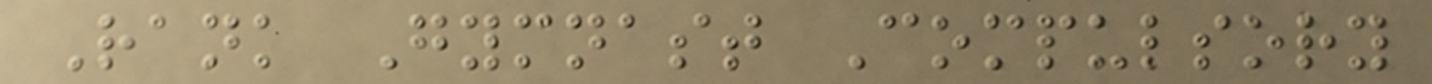Rank Gymnast Compulsory
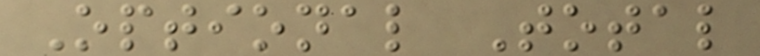Optional Total
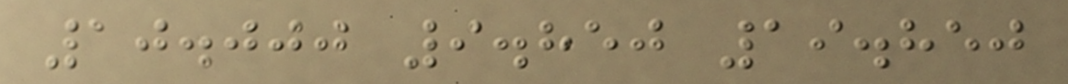10.000 9.850 19.850
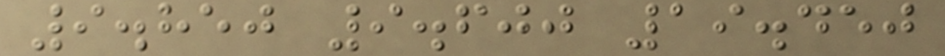9.850 9.600 19.450
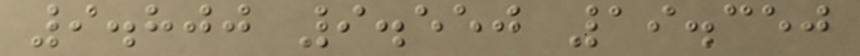9.800 9.550 19.350
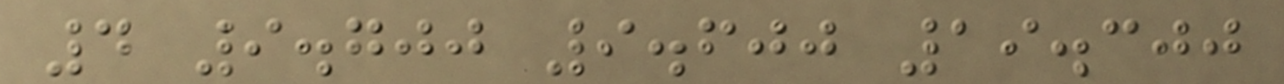4 9.700 9.600 19.300
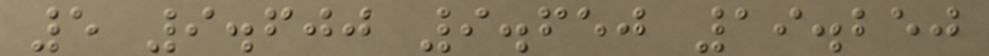5 9.600 9.650 19.250
